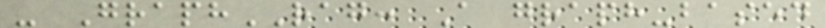- GraphRAG: A graph-based
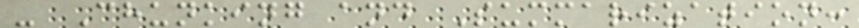- Chunking and Summarization:
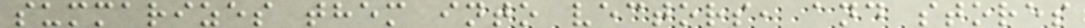summarizes them into vectors, and stores
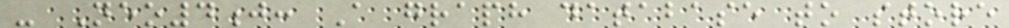- Neo4j: A graph database to store
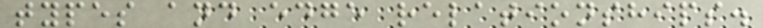types and edge relationships.
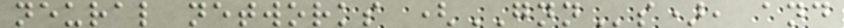neural networks (GNNs), and
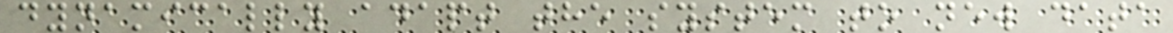dynamically adapt the system to new data
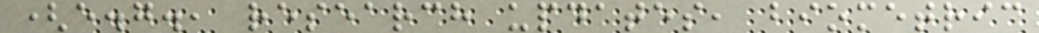(e.g., research updates, biometric
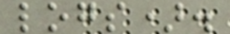logs).
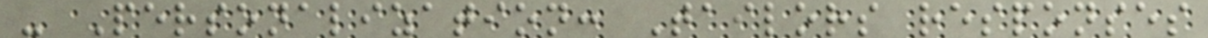- Personalization: Tailors responses
